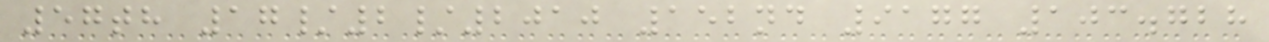57th 17/2/2010 152nd 9177 103.728
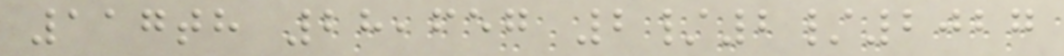117th 28,657 2/2/2027
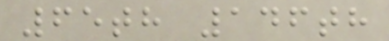65th 146th
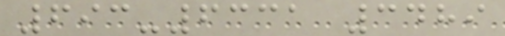693-6331 3489
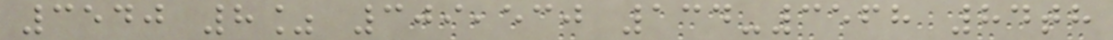3540 8% 309,530 134-3568 84th
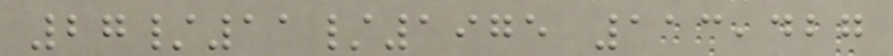27/11/1975 113,427
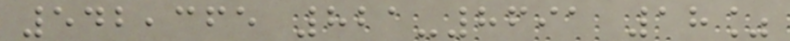542,365 821-8691 18%
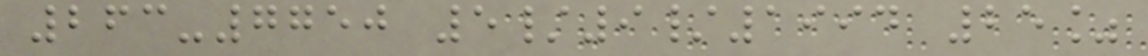263-7750 5/9/1994 25%
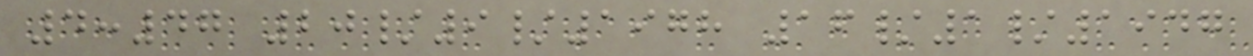4:47 20/9/1978 16/1/1947
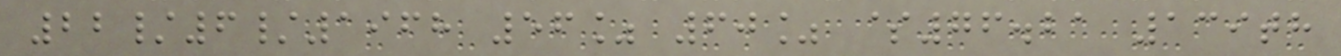22/6/1968 56% 60% $76.21 139th
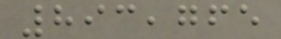893,765
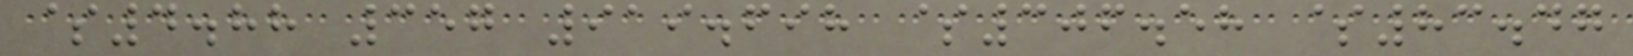$4.88 357 919.698 $306.58 $83.47
